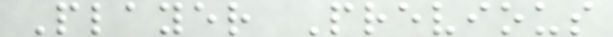Player Previous
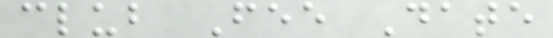club Fee Date
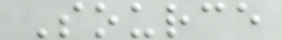Source
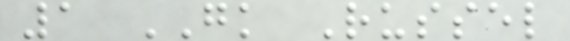1 GK Russel
